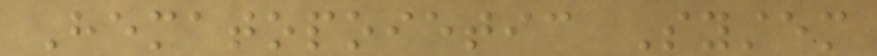Hematopoietic System
